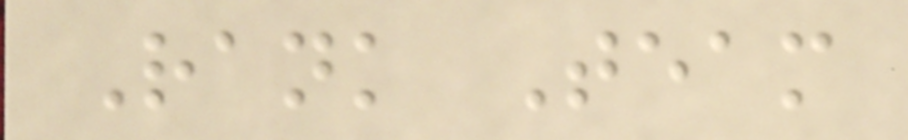Rank Team
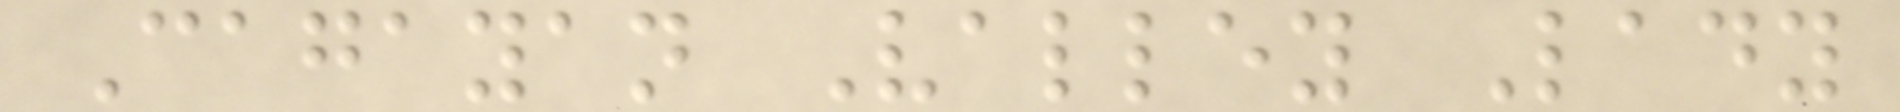Cagayan Valley Lady
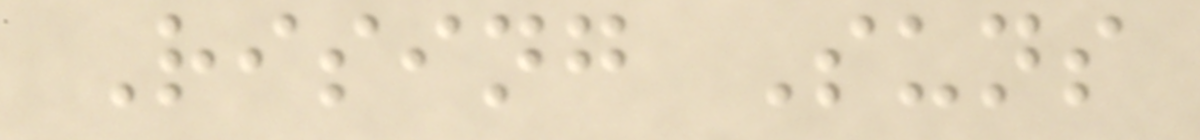Rising Suns
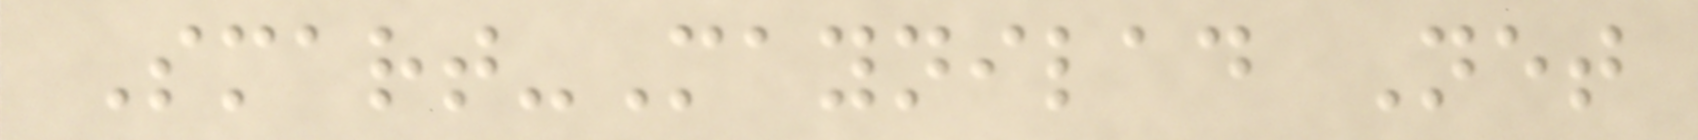Smart-Maynilad Net
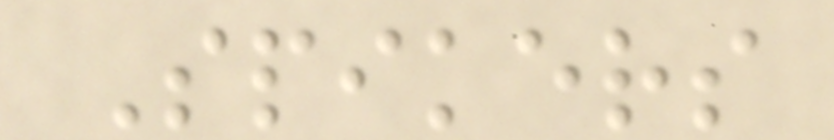Spikers
